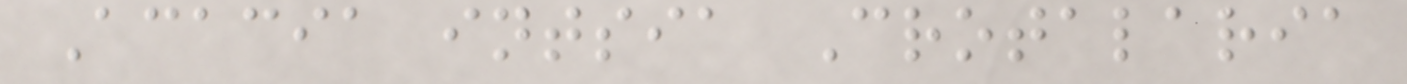Acacia intsia Crotalaria
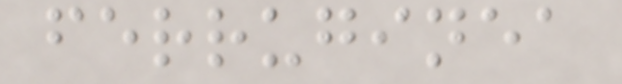ferruginea
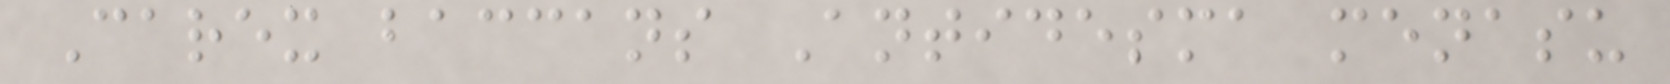Carex baccans Antidesma menasu
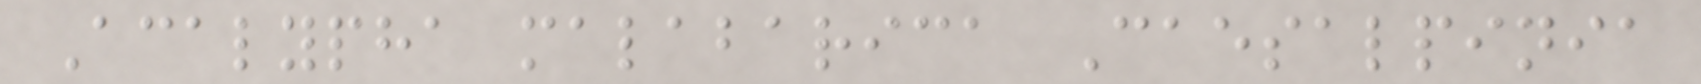Acalypha malabarica Caesalpinia
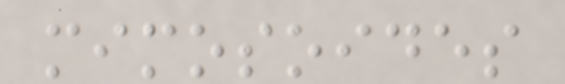mimosoides
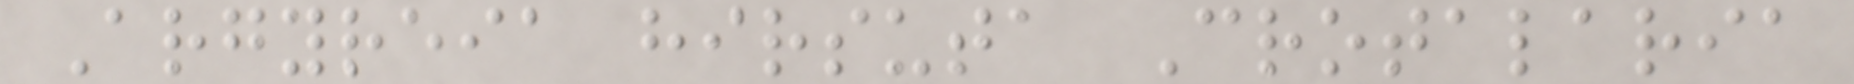Argyreia hirsuta Crotalaria
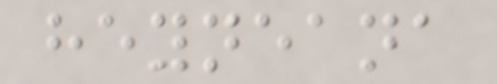heyneana
